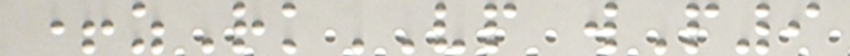+zRkVP wP9
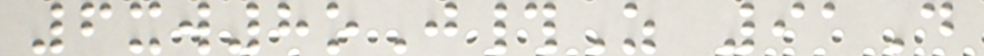6xw8oJ#Z 91D
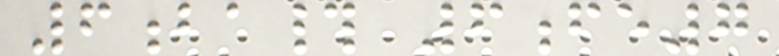6ba# 6fe7
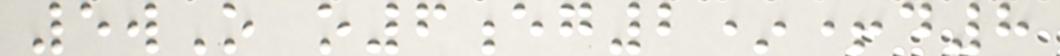5wO o6eg2*+d8
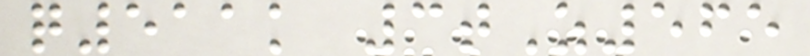q511k 3tZ565
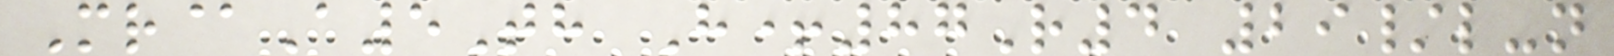Mr@A5Th H+87R4 29/l-n
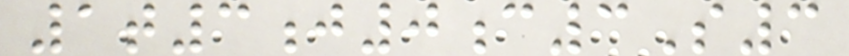1t3j0c3S3
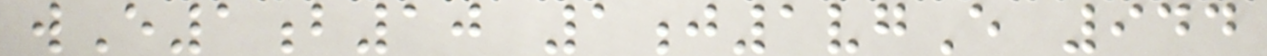wE1b10 1j1vgE 944
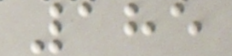185
